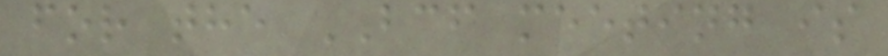for the BCF meeting is
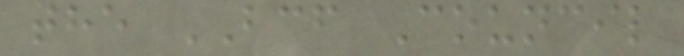the BCF Council
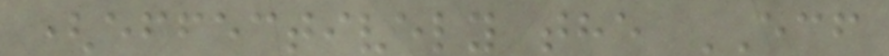(effectively the ECF
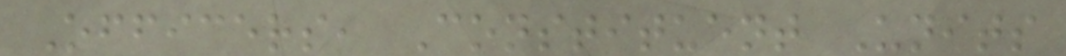Officers, Constituent Units
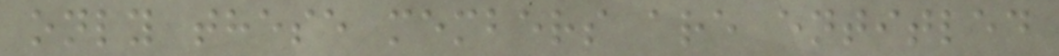only these members are entitled
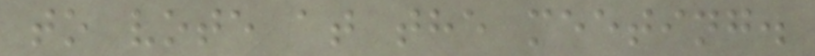to vote at the meeting.
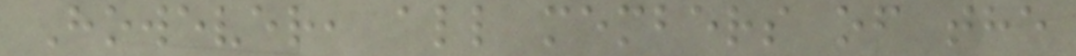However, all members of the
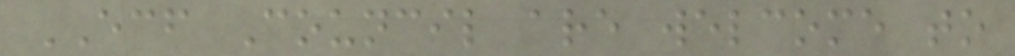ECF Council are welcome to
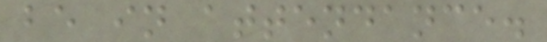be in attendance.
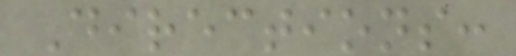Directions:
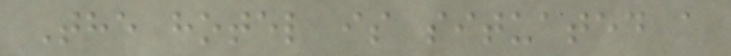The hotel is situated a
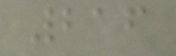216
